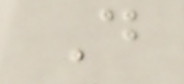D
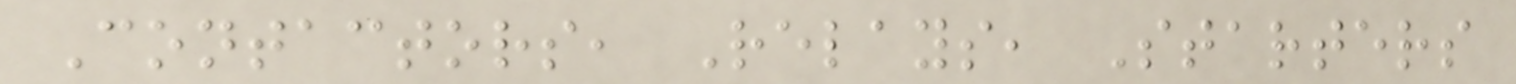Contactors, Relays, Starters
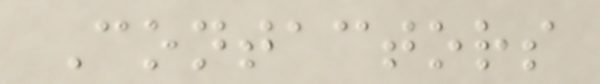Contactors
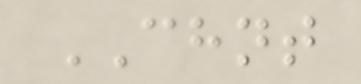CHNT
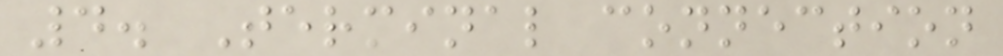4. Terminal connection
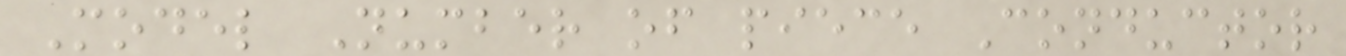Model Number of piece Conductor
